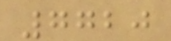7720
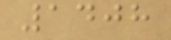1408
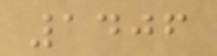1406
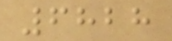6828
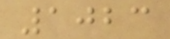1023
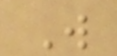W
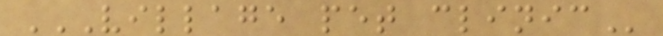VILLAGE PET CLINIC
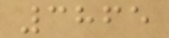3865
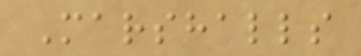Marshalls
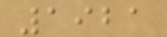1921
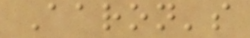Aaron's
